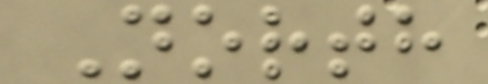North
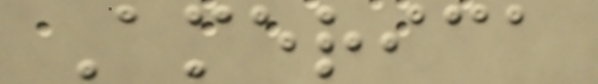America
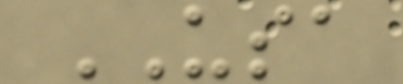USA
